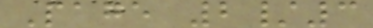Page 2/3
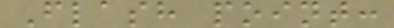Flash point:
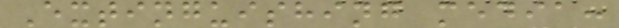Extinguishing media:
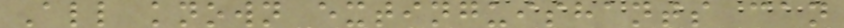All known extinguishants can
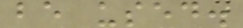be used.
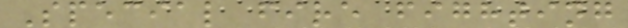Special fire fighting
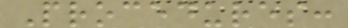Procedures:
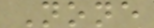None
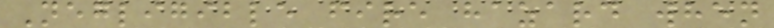Negligible fire hazard when
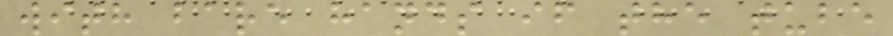with bare hands if the tube
